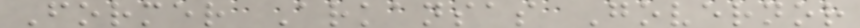Former Arkansas Governor
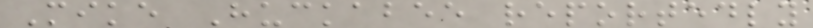Mike Huckabee reportedly
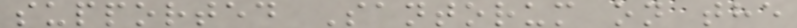supported Santorum on the
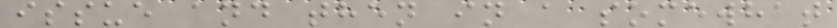issue and then in a somewhat
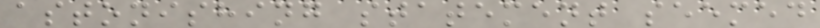astonishing statement seemed
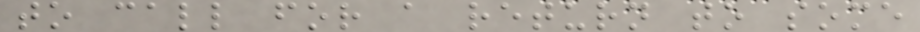to call for a return to some
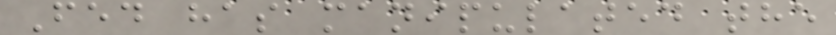Fed has manipulated the
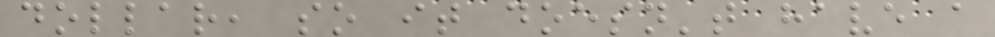dollar, so it doesn't have a
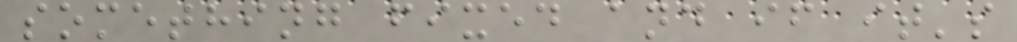something fixed and if it's
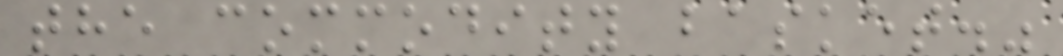the commodity basket."
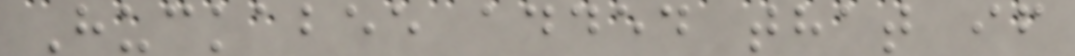Huckabee added that if
